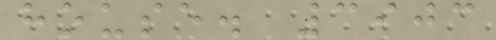house. 3903
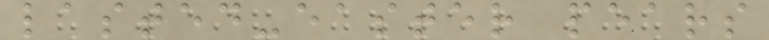lasted-easter pears
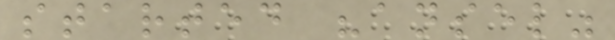started "ansel"
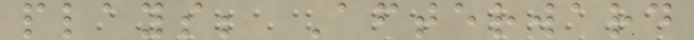plays; Afterward
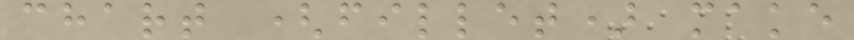chart (fillet) make
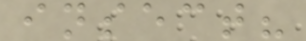insect?
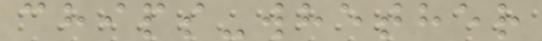chips-whether
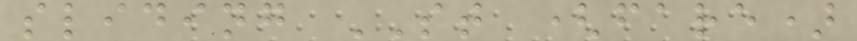sliding ST (fare)
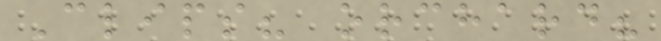Clips? orchard?
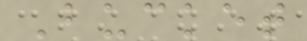Bucket
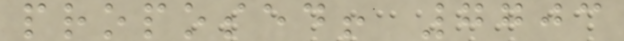proposed! 7703
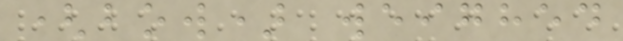(bow) weighed
